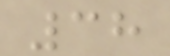38
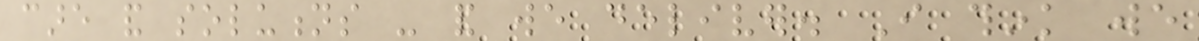care and solutions - and we deliver. I think we
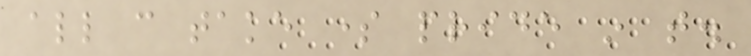all can take some pride in that.
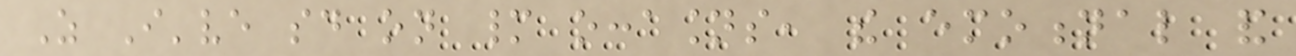As I've said on many occasions, the emotional and
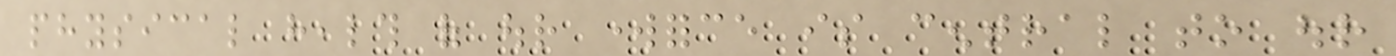physical health of our workforce is central to our
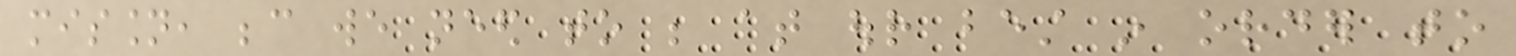mission, because we need to be at our best in order to
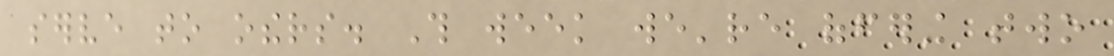serve to others. This week we're offering two
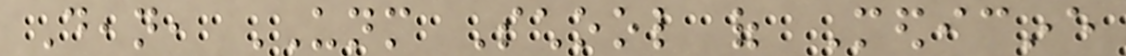Dean, UNM School of Medicine
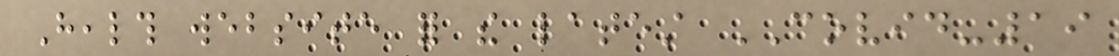Health website for the latest COVID-19
